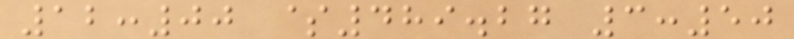12:00 $489.27 3:50
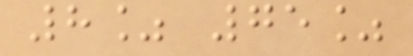8% 75%
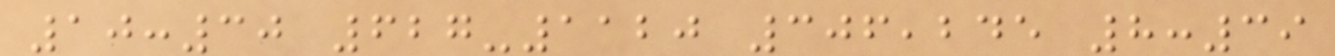10:30 627-1120 306,245 8:39
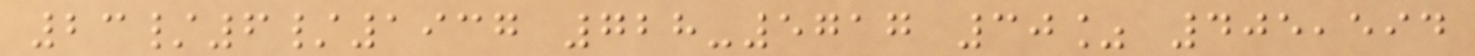23/6/1937 728-5717 30% 405,594
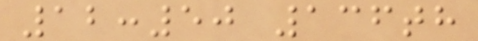12:50 136th
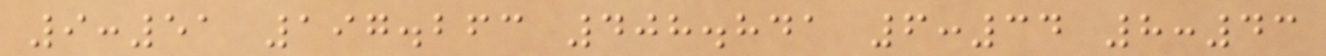9:51 197.263 408.841 6:34 8:43
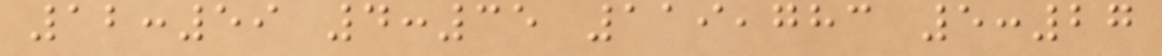12:59 4:35 119,783 5:27
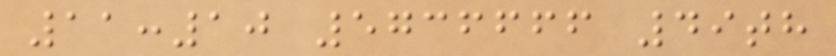11:10 5736666 49th
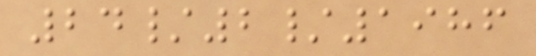24/2/1986
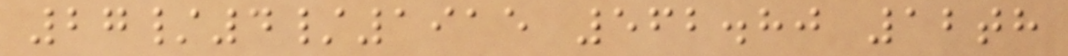27/4/1915 562.80 12th
